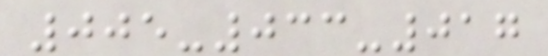005-033-017
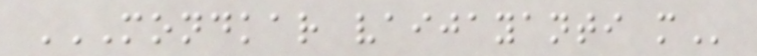MONDKAR VAIJAYANTI M
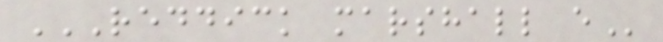REDDICK MARSHALL E
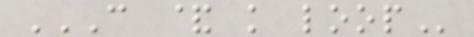C & K LOOP
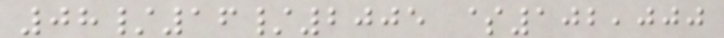08/16/2005 $102,000
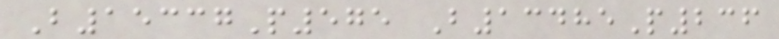B15337P575 B13485P236
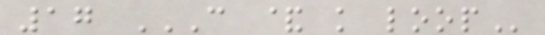17 C & K LOOP
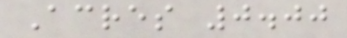Acres 0.00
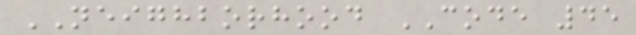NEIGHBORHOOD CODE 45
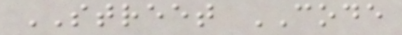STREET CODE
